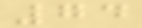74
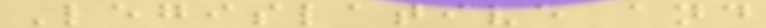Legislative and
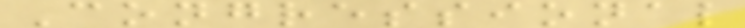Congressional
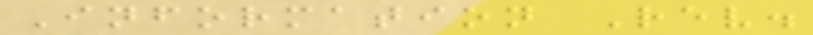Information Rev.
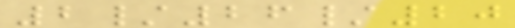2/26/20
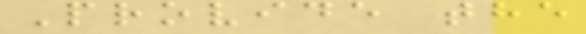Provide the
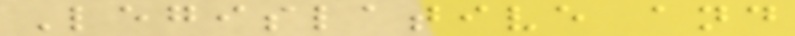Legislative and
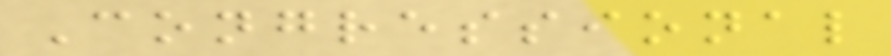Congressional
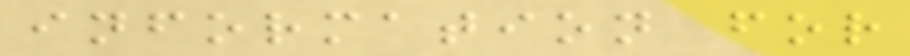information for
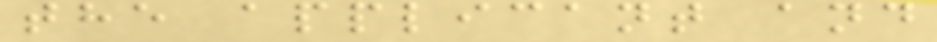the applicant and
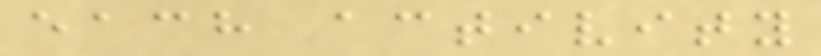each activity
